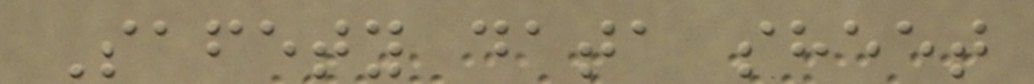Safety data sheet
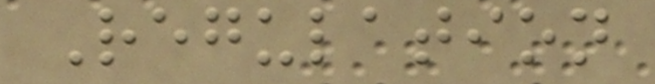Regulation
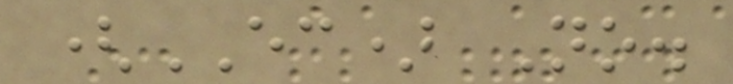(EC) No.
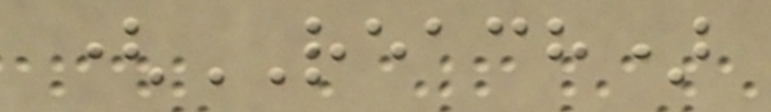(REACH)
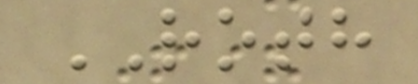ROTH
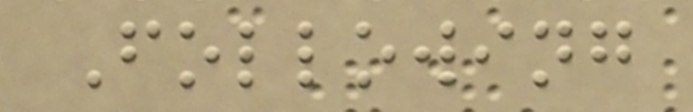Following
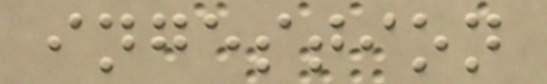ingestion
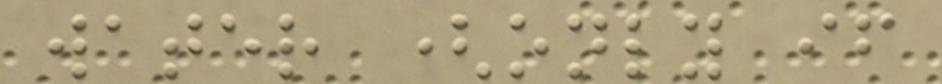water (only if
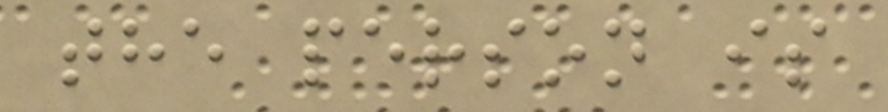the person is
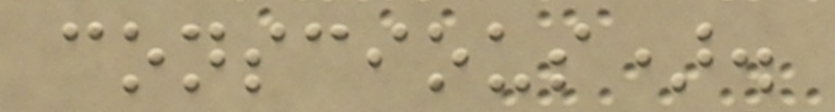conscious).
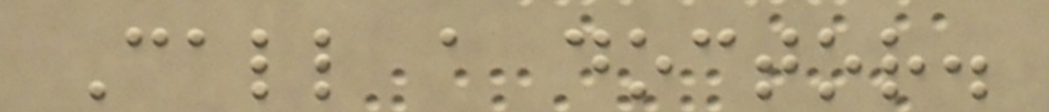Call a doctor.
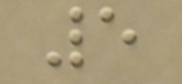5
